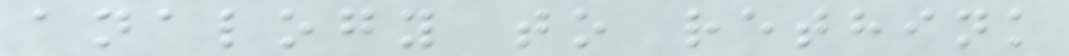analogy to rethink
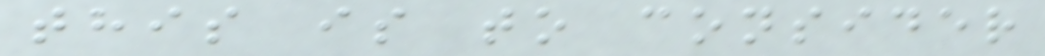this is to consider
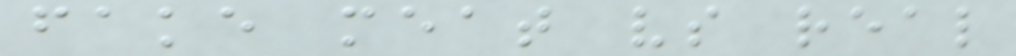fake meat vs real
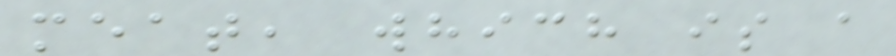meat, which is a
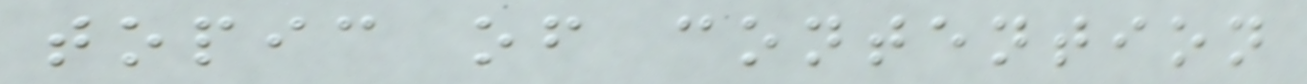topic of contention
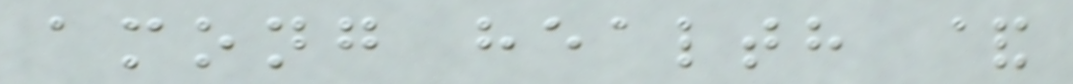among health &
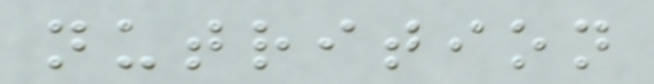nutrition
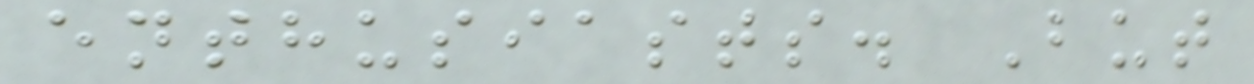enthusiasts. But
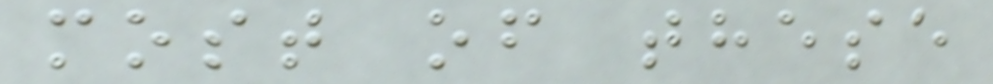most of these
